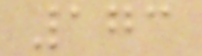173
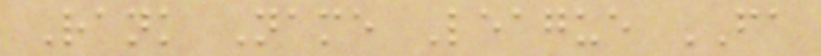Rank Name League FA
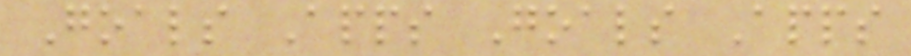Goals Apps Goals Apps
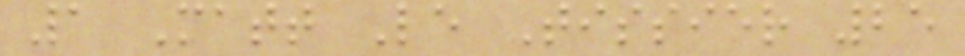1 Matt Le Tissier 25
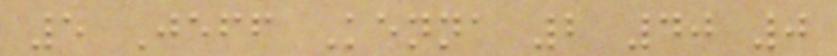5 Jeff Kenna 2 40 0
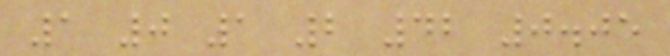1 0 1 2 42 0.05
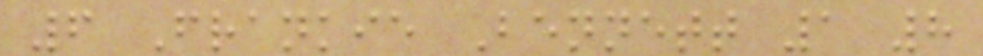6 Frankie Bennett 1 8
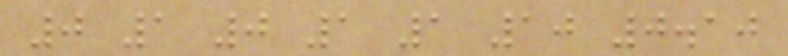0 1 0 1 1 10 0.10
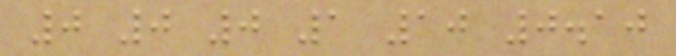0 0 0 1 10 0.10
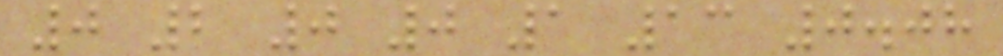0 2 0 0 1 13 0.08
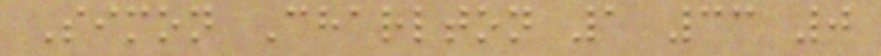Simon Charlton 1 33 0
